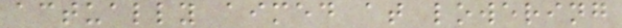actually aimed at lowering
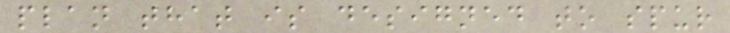plan that is designed to spur
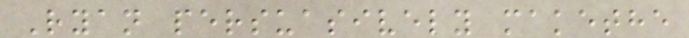Ryan persuasively makethe
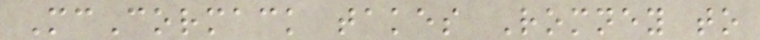McCormack takes Romney to
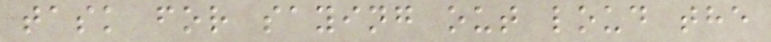task for saying out loud the
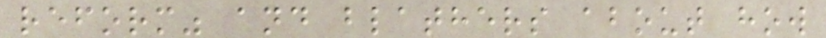reform" and blathers about how
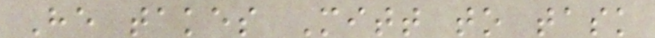He takes Mitt to task
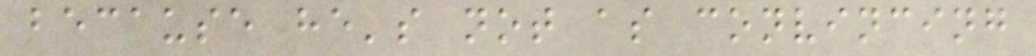because he's not as convincing
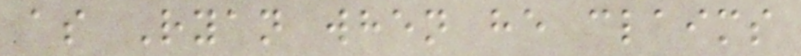as Ryan when he claims
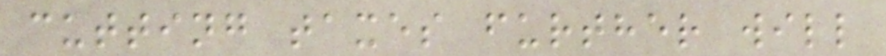cutting taxes further will
